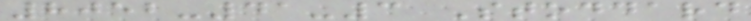8052-41-3 Stoddard
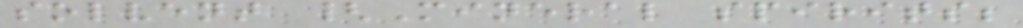solvent {Mineral spirits;
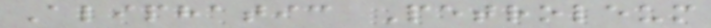Aliphatic Petroleum
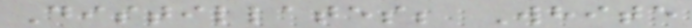Distillates; White
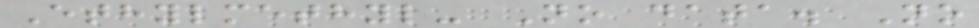Ethylmethyl- No data. No
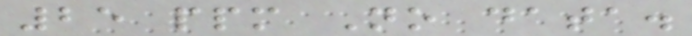25 ppm No data.
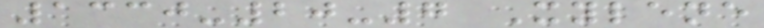1330-20-7 Xylene
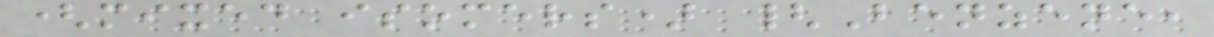(mixed isomers) {Benzene,
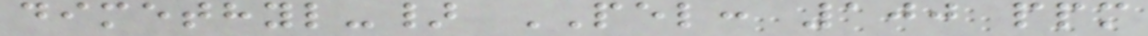dimethyl-} PEL: 100 ppm
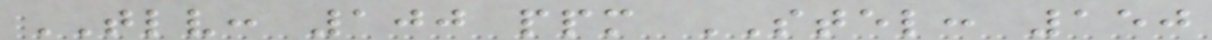TLV: 100 ppm STEL: 150
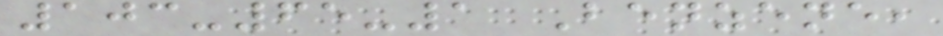103-65-1 Benzene,
